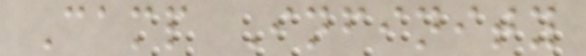Camp Infinity
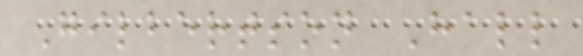Gilbertson Hall
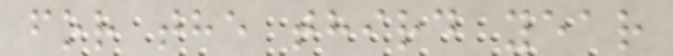for the third year
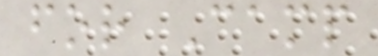for Camp
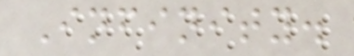Infinity.
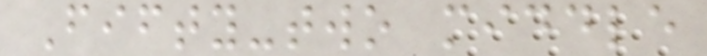Fifty-two middle
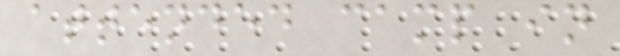attended camp in
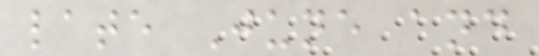late June and
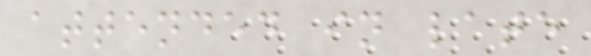attended in late
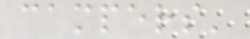campers'
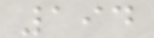194
